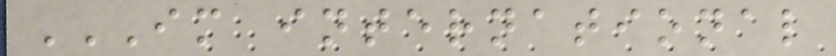IM INTERNATIONAL
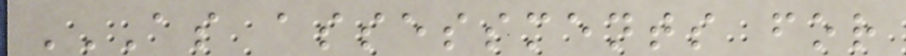AS ASSESSMENTS FOR
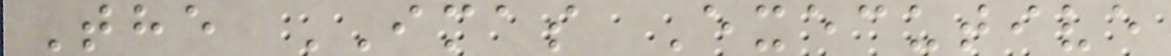The IMAS Executive
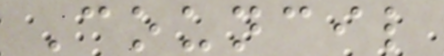Council
